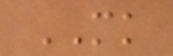MK
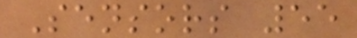Sensors 55
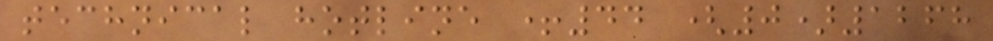technical hotline +44 (0)1268
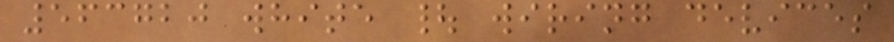563720 white | wiring devices
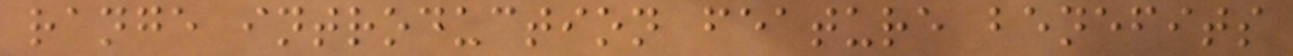range introduction feature benefits
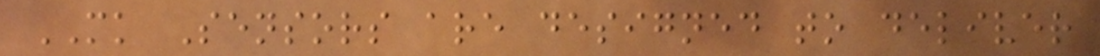MK Sensors are designed to deliver
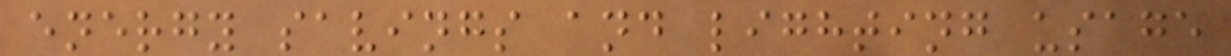energy savings and lighting usage
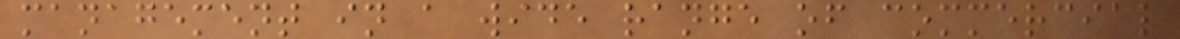management in a wide range of commercial
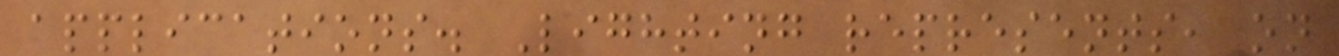applications. Lighting represents, on
